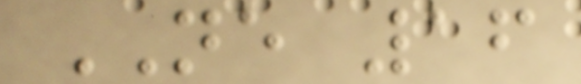NE 16
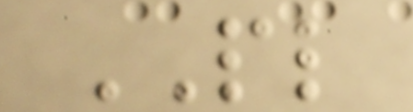PL
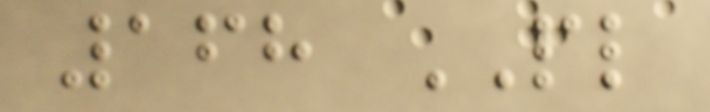168 PL
